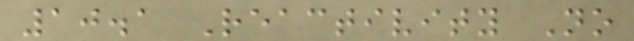10.1 Reactivity No
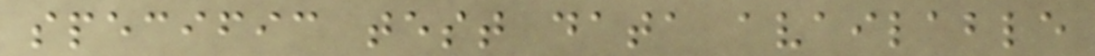specific test data available
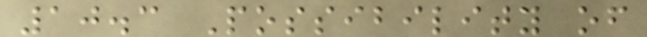10.3 Possibility of
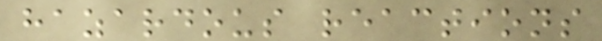hazardous reactions
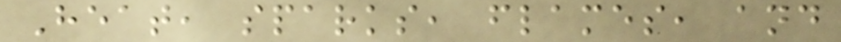Heat, sparks, flames, and
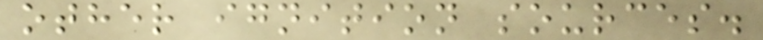other ignition sources.
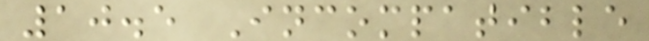10.5 Incompatible
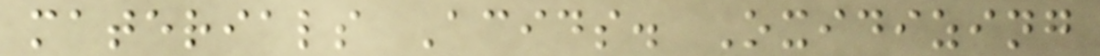materials Acids. Oxidizing
